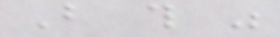But this was
